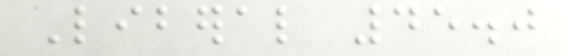Liberal 45.0
